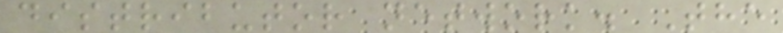distributor network. The
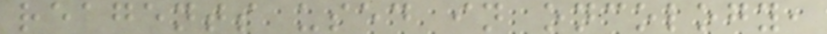reagents used in oncology,
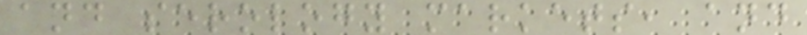and serology markets, and
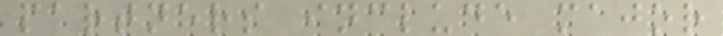partners include major
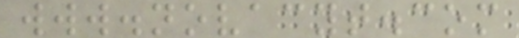www.novacyt.com
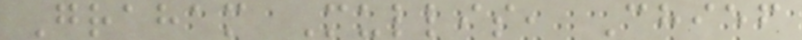Graham Mullis, Chief
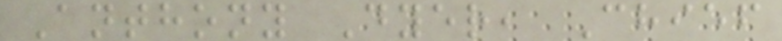Anthony Dyer, Chief
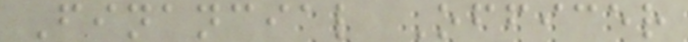Financial Officer
